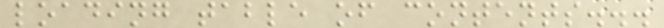loading table of contents...
